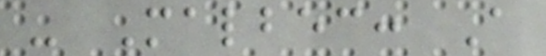- Malbec: A
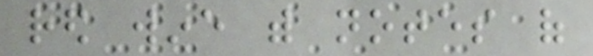red wine with notes of
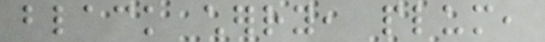black cherry, plum,
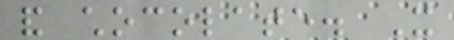and chocolate. It
